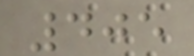405
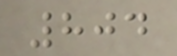804
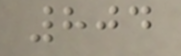804
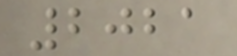2021
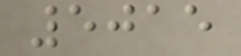5015
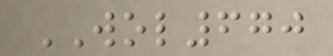WOL670
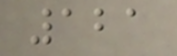121
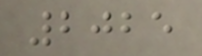2025
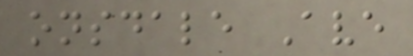onsdale Ave
